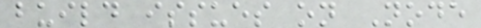build issues on Node
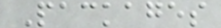Packages
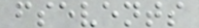fsevents
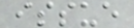issue
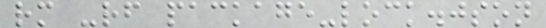rm -rf package-lock.json
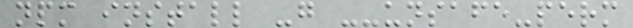npm install -g --unsafe-perm
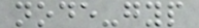node-gyp
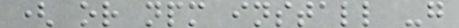( or npm install -g
